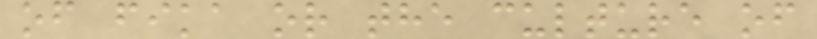of fika or the culture of
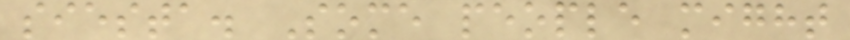siesta. Some people might
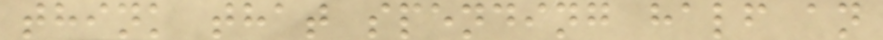think that spending half an
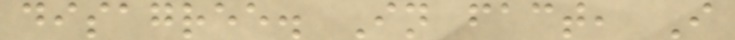disagree. In fact, I
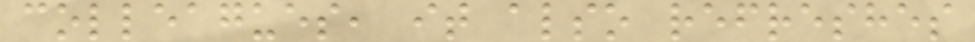colleagues, it also refreshes
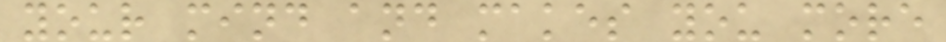your mind and makes you more
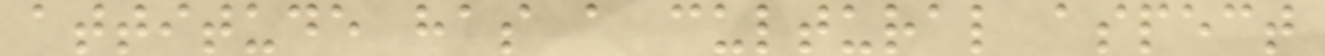attitude has a cultural aspect
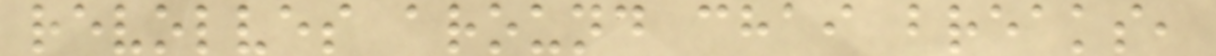revolves around chai breaks,
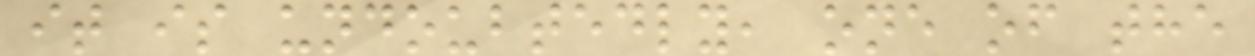it is undoubtedly, one of the
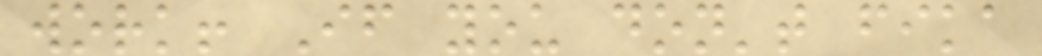work! If you don't fika
